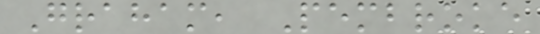Graham, Pembroke
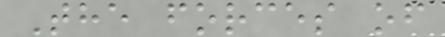The forces of
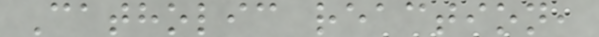Catholic reaction,
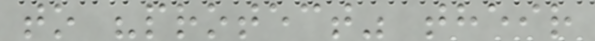to "protect" their
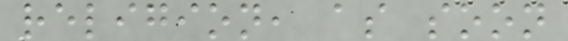religion, as soon
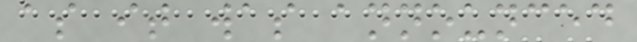as it was announced
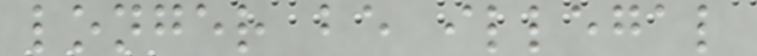longer be illegal
